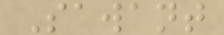Sawant
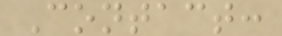Contact:
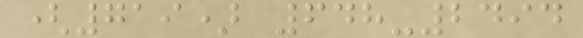(719) 648-2494
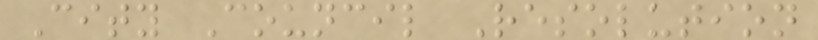City Council Resolution
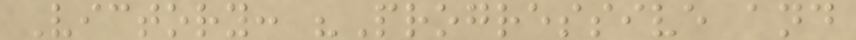Victory: "Progressive and
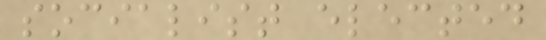socialist elected
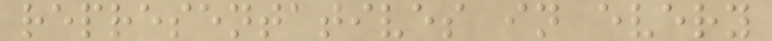representatives in every
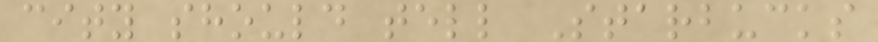city should tell Starbucks
